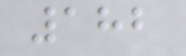182
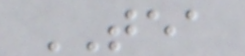TEA
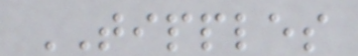TIPPLES
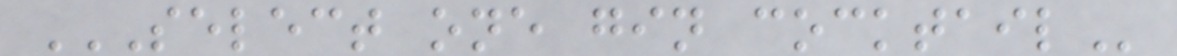SELECT ONE GIN COCKTAIL
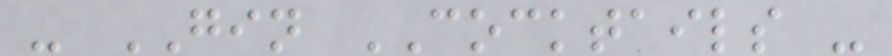- GIN COCKTAILS -
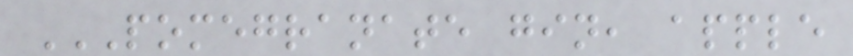POMEGRANATE GIN, APPLE
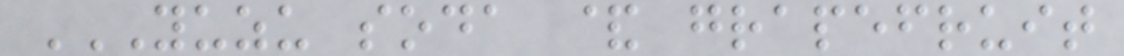YUZU SODA & GRAPEFRUIT
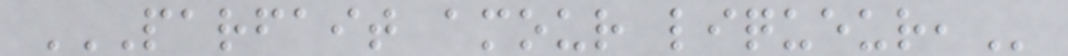PARFAIT AMOUR LIQUEUR,
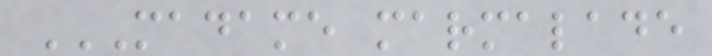MADAME MARMALADE
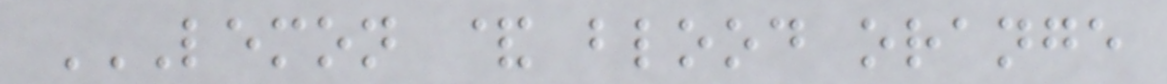LEMON & BLOOD ORANGE
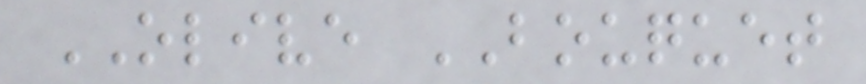OLIVE BOUQUET
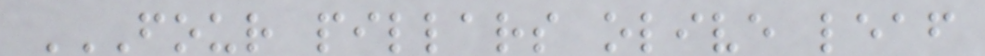FOUR PILLARS OLIVE LEAF
